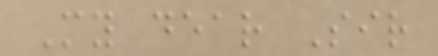My dear Sir
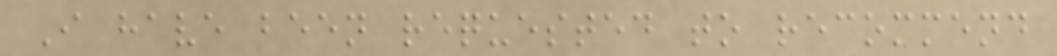I have been requested to recommend
